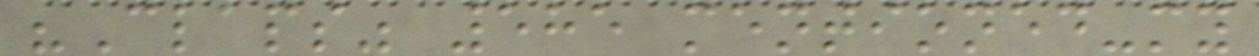"Claps" 585 mentioned-my
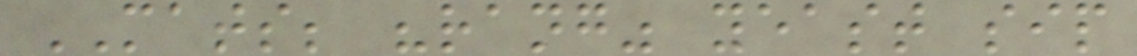MATS; "rang" yeast sip
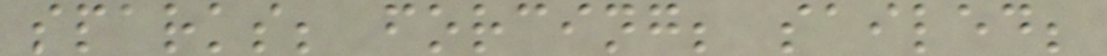sparks; forcing; sailed;
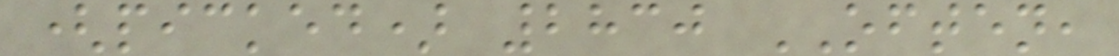(picked) 2830 OFTEN,
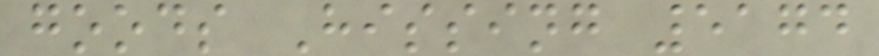goods Hissing 5174
